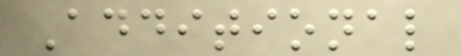Additional
